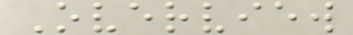Overview
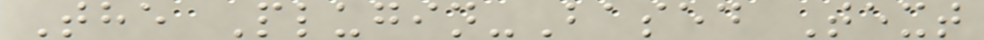The Plugin-Based Text
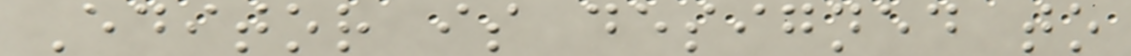Editor is designed to
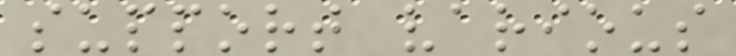support various
